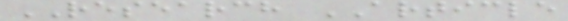RESEARCH ARTICLE
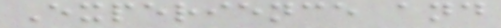Experience and
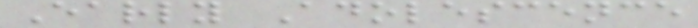Early Adolescence
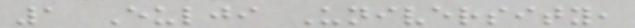1 Eulji University,
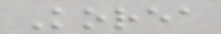Korea
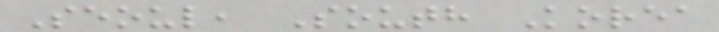Seoul, South Korea
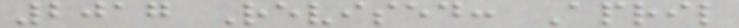2017 Revised: April
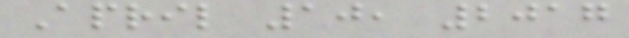April 10, 2017
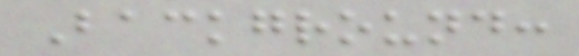Background:
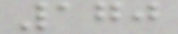170
